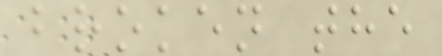broken the
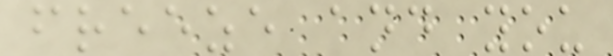freeze and you
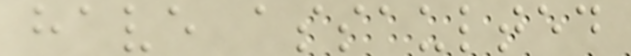have assaulted
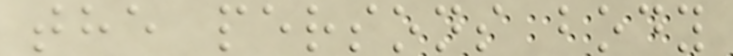the persons body
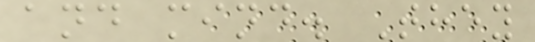and mind. They
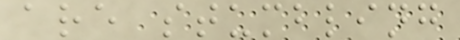are stumbling
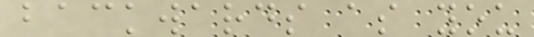backwards as you
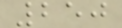250
